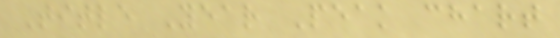Title Year Peak chart
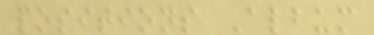positions Album
